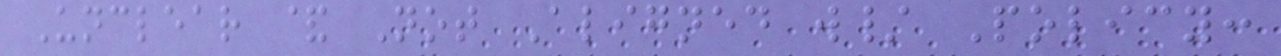Unclear & Not Aligned w/ Policy:
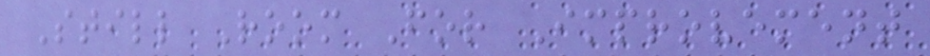Still Room For Improvement
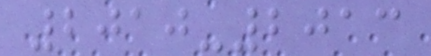2010-2013
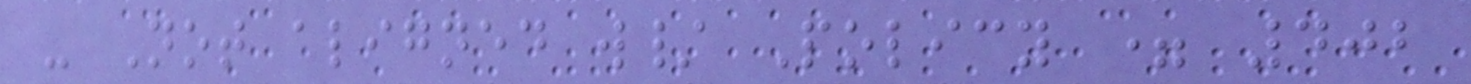- Not aligned w/ Policy = 402
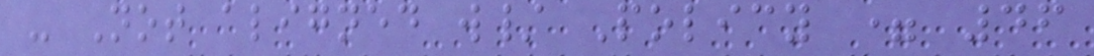- Not aligned w/ Policy = 46
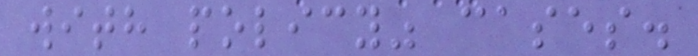with policy" cases.
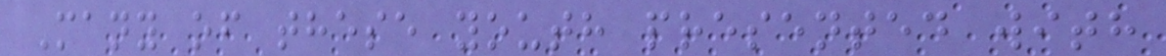Many of these youth presented with
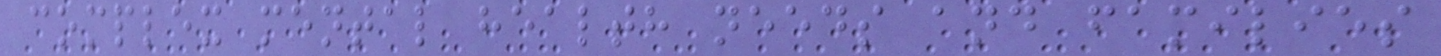complex mental health needs and families
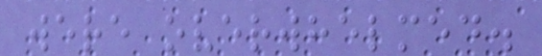were overwhelmed.
